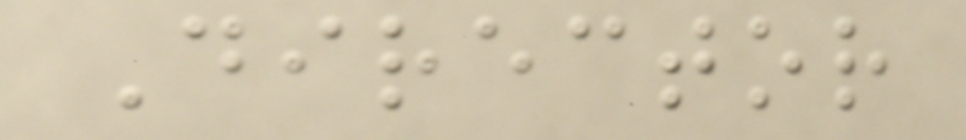Director
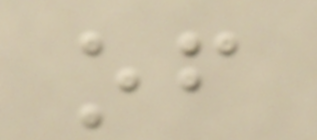of
